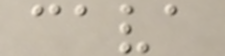cava
